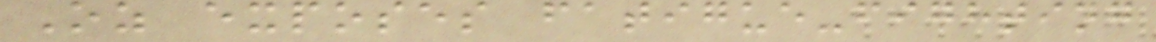Oz exposes fatigue-fighting
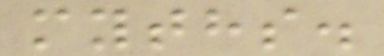myths.
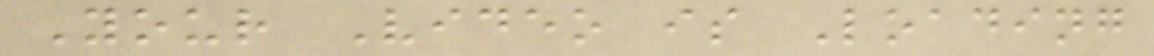Your Video is Loading
